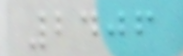2406
